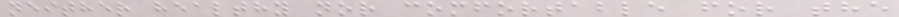neither healthy nor comfortable for the
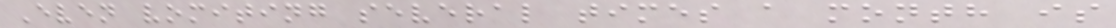Even vomiting several times a month is
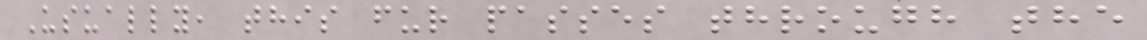Usually, this fur passes through the
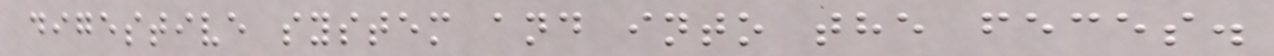digestive system and into the feces.
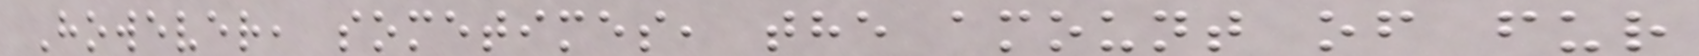However, sometimes, the amount of fur
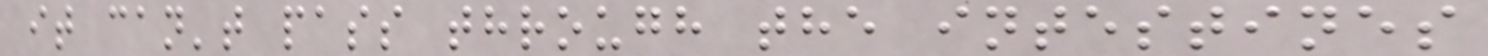it can't pass through the intestines
